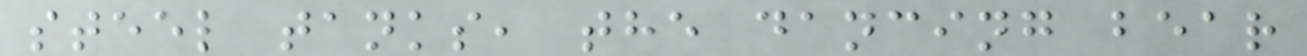steel tanks, the dancing bear
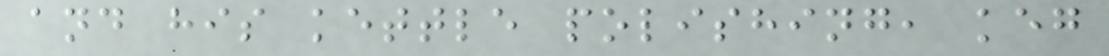and his kettle polishing, keg
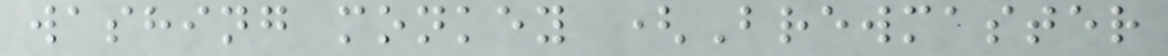washing monkey (Brewmaster
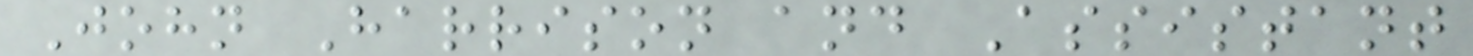John Harrison and Assistant
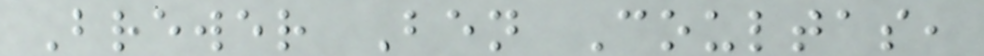Brewer Ben Coultas,
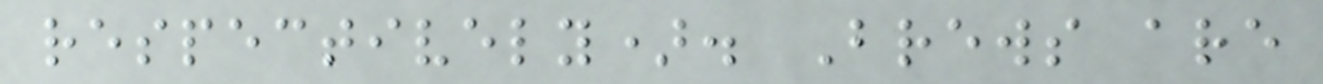respectively). Brews are
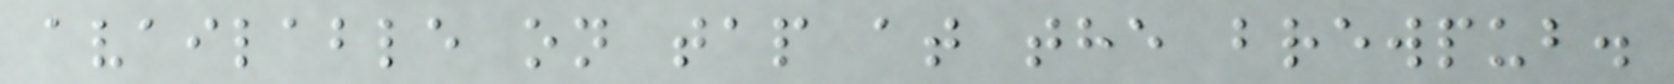available on tap at the brewpub.
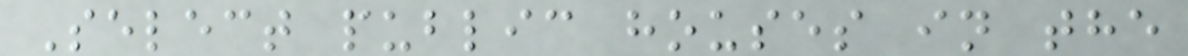Select public houses in the
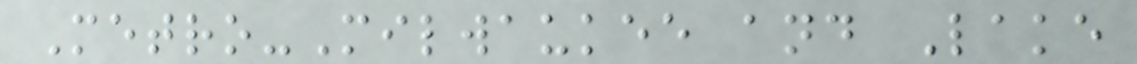Metro-Milwaukee and Lake
